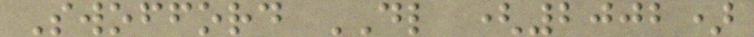Swofford DL (2002)
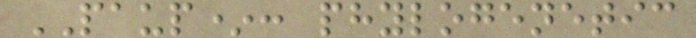PAUP*: phylogenetic
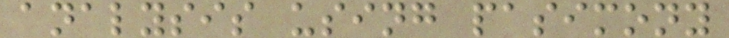analysis using pasimony
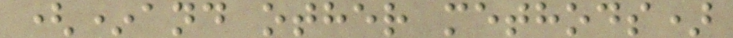(*and other methods)
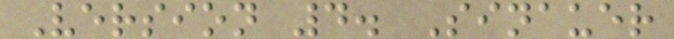Version 4. Sinauer
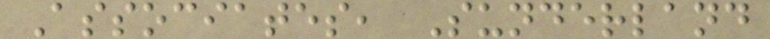Associates, Sunderland
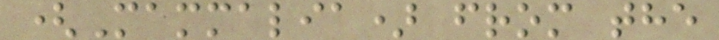(Mammalia) from the
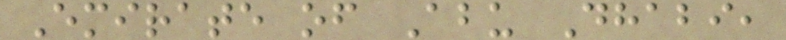Emirate of Abu Dhabi,
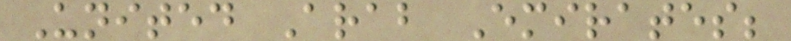United Arab Emirates;
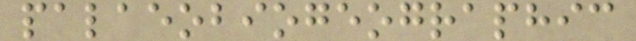palaeobiogeographic
